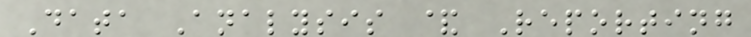Data Analysis & Reporting
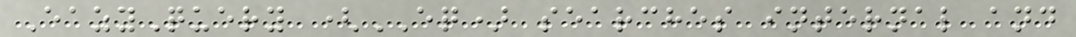EazyQuery (EQ) searches internal and
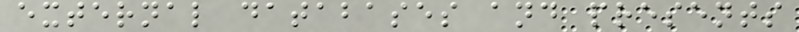external databases and presents
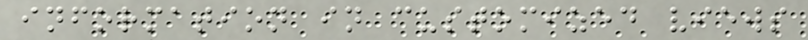information in customized views
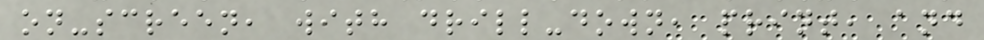on-screen, with drill-down, print, and
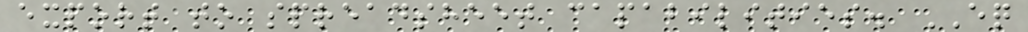export to spreadsheet capabilities. EQ
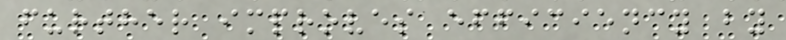further improves efficiency by
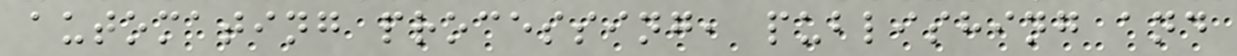automating processing, publishing and
